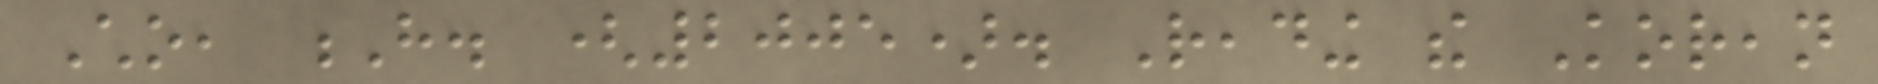Cho, H. (2005). Reading the Korean
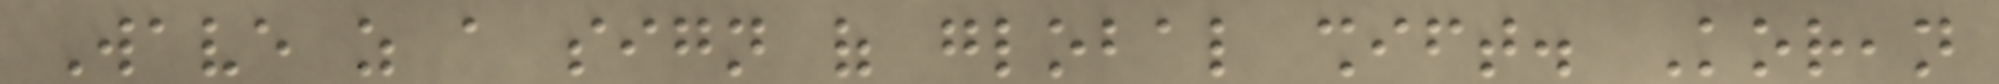Wave as a sign of global shift. Korean
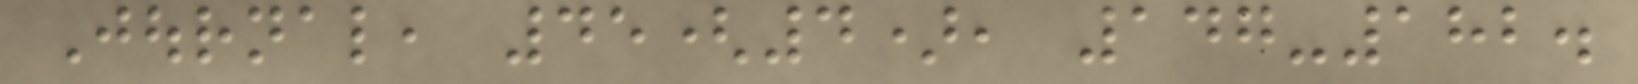Journal, 45(4), 147-182.
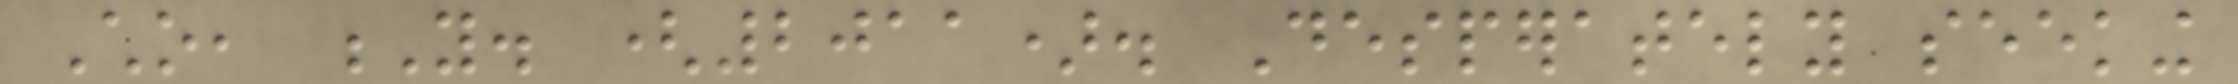Cho, Y. (2011). Desperately seeking
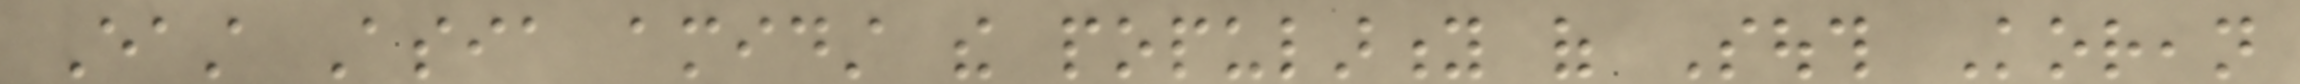East Asia amidst the popularity of South Korean
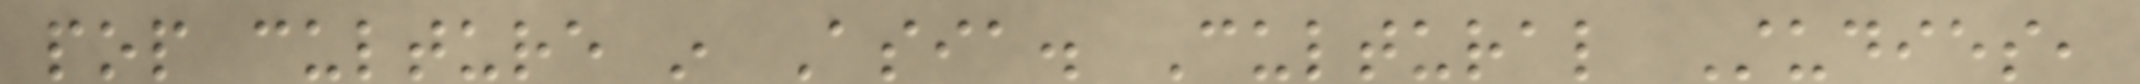pop culture in Asia. Cultural Studies,
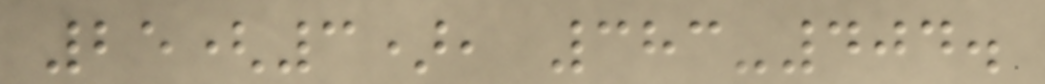25(3), 383-404.
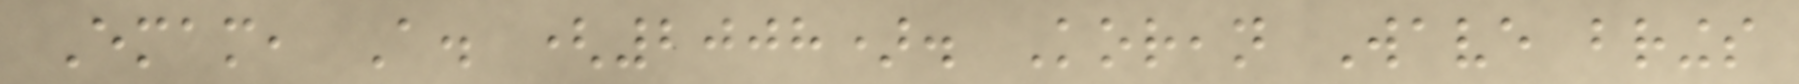Emam, A. (2008). Korean Wave brings
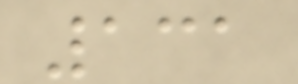131
